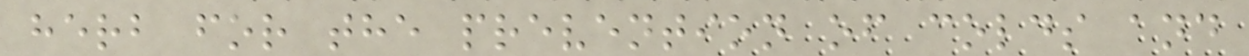herb for the prevention of colds and
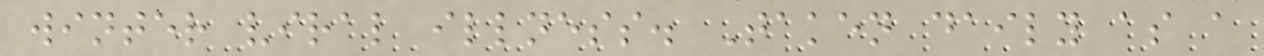winter viral illness. Taken daily as a
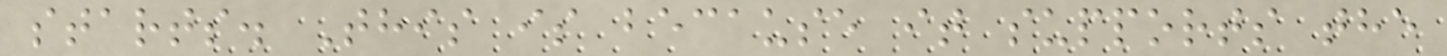starts. This is because it supports the
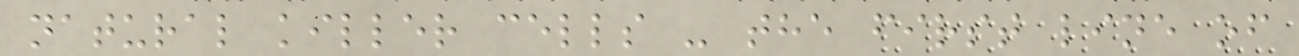natural killer cells - the first line of
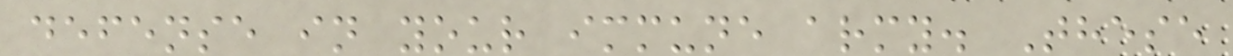defense in your immune army. These
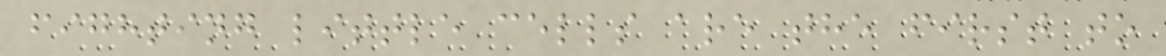fighting little cells are the first to
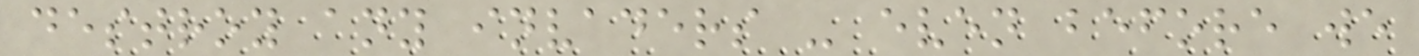destroy any invaders - even before we
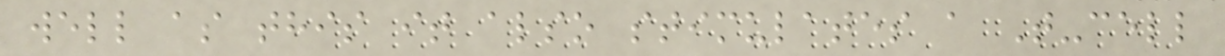well as this it also stimulates a T-cell
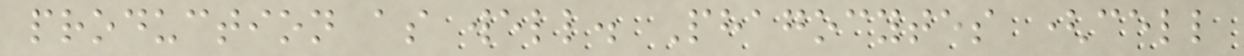production as well. Phagocytes (cell
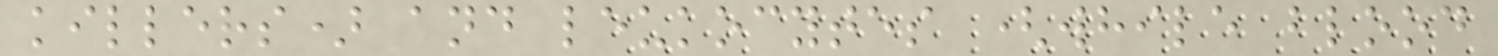killers) and leukocytes (while blood
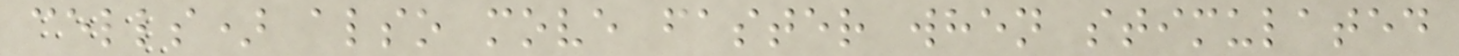cells) also move faster when stimulated
